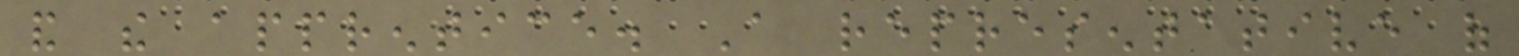and the apprentice. A representative of
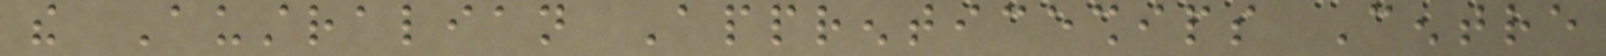the Australian Apprenticeships Centre
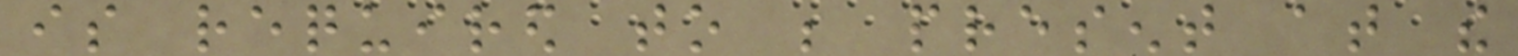is required to be present at the
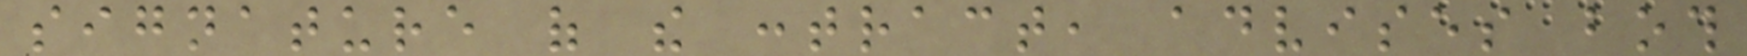signature of the contract, advises both
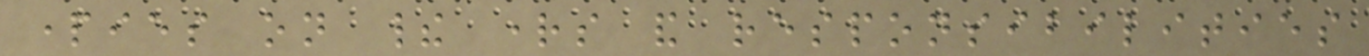parties on their rights and responsibilities
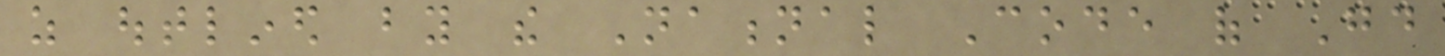as outlined by the National Code of Good
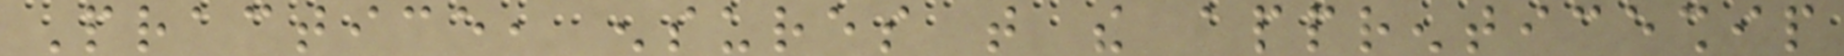Practice, ensures that the apprenticeship
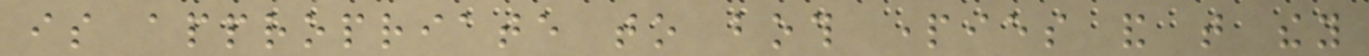is appropriate to both parties and that they
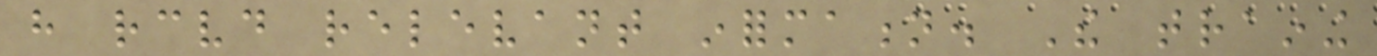have received relevant information. The training
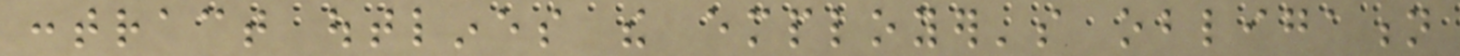contract outlines the employer's obligation
